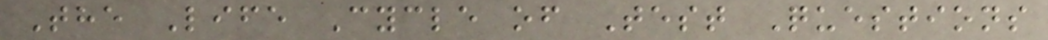The Life Cycle of Test Questions
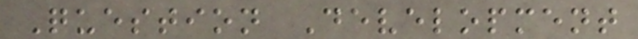Question Development
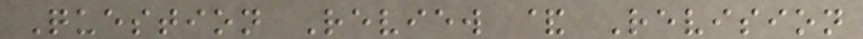Question Review & Revision
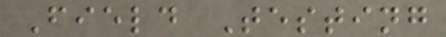Field Testing
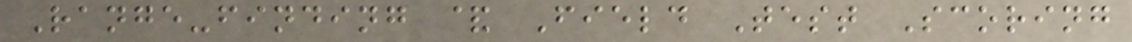Range-finding & Field Test Scoring
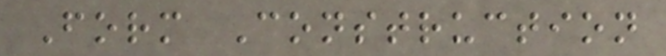Form Construction
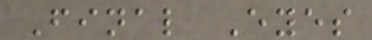Final Eyes
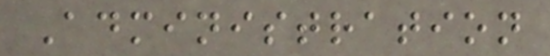Administration
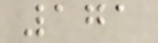171
